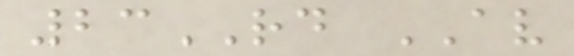23RD AV
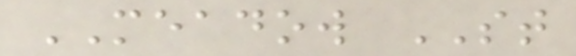MEADOW ST
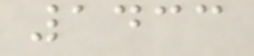1433
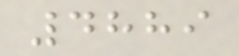4889
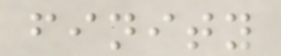finity
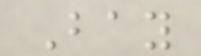Bay
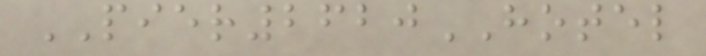PIER2620HOTEL
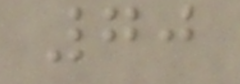70
